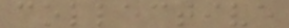collective
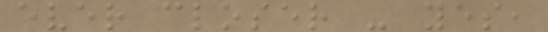ever closer - yes,
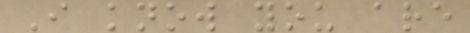I know you are
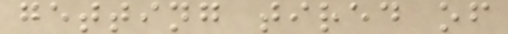getting tired of
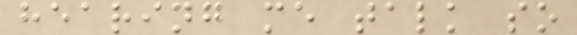hearing me talk so
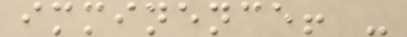imminence! -
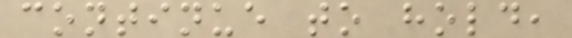continue to hold,
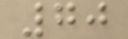70
